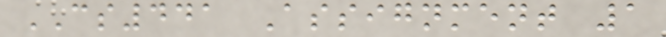CS441 Assignment 1
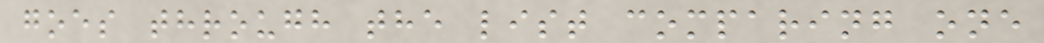goes through the list comparing one
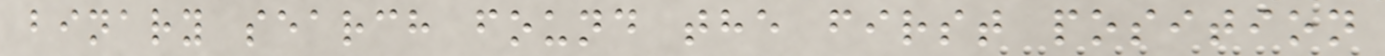binary search found the first position
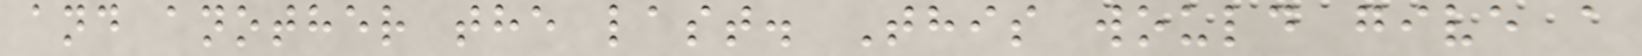and another the last. This would give a
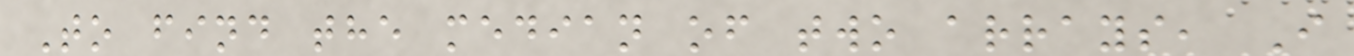To find the median of two arrays, I
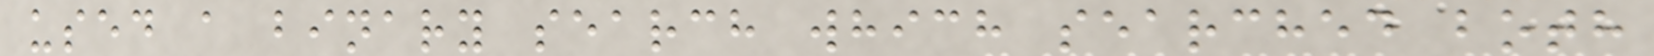used a binary search which searched both
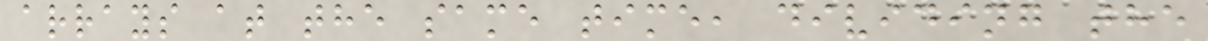arrays at the same time, dividing the
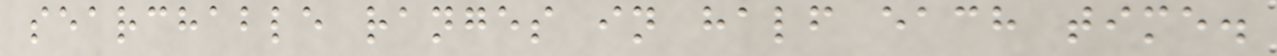searchable ranges in half each time.
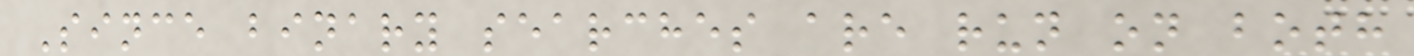Since binary searches are run on both
